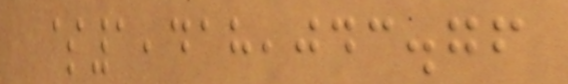$1,418,043.76
